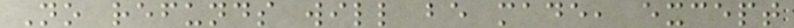No refunds will be made, except
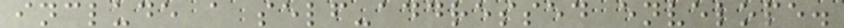include a self-addressed envelope.
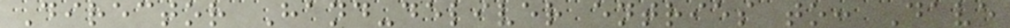Director Hand-deliver entries to: Dave
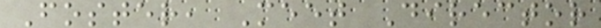Foster, Meet Director
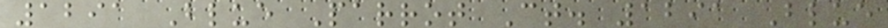1291 Blue Parrot Ct. 1291 Blue
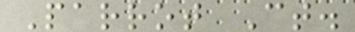Parrot Ct.
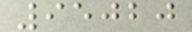95020
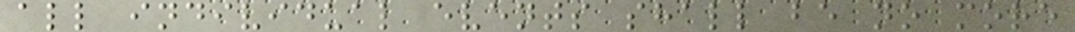all individual events shall be no more
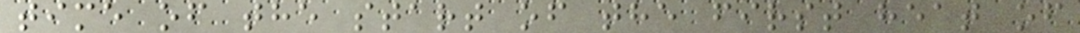time of the start of the first heat of
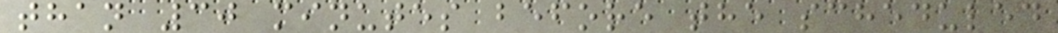than 30 minutes before the scheduled
